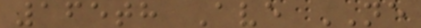165th Ave NE
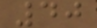40
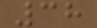38
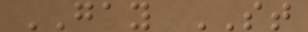GAY ST
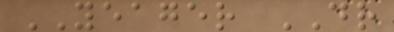YEAGER DR
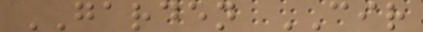GARDEN CIR
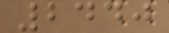2440
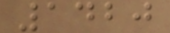1420
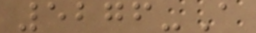5276-A
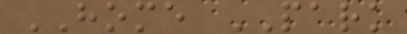HOME PARK
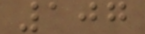107
